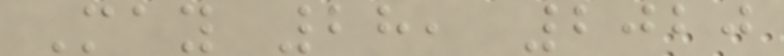May 28, 2020
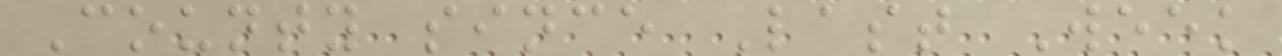County since Last Week
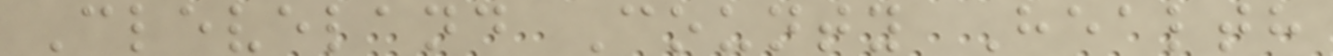Cleveland County Health
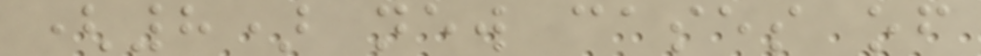(8) new cases of
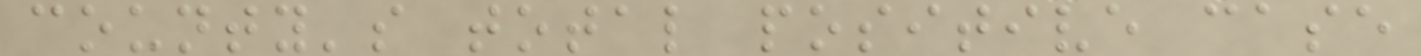county's total positive case
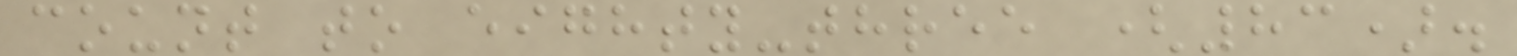count to eighty-three (83).
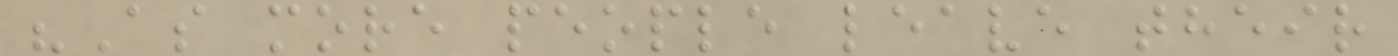"As more people leave their
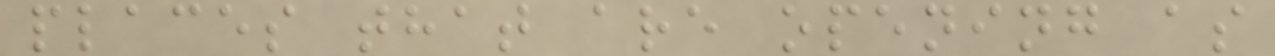places that are opening as
